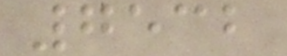7532
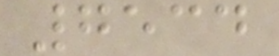7534
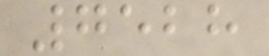7528
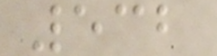532
